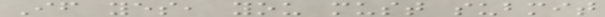If yes, you must submit
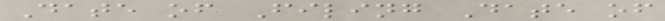Date of Filing Date of
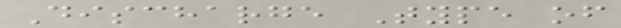Discharge Type of
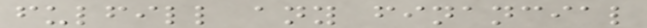fulfill any financial
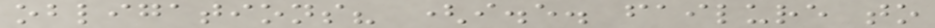obligations? (i.e. failure to
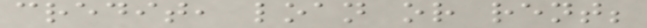credit, loan or rent;
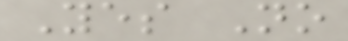Yes No
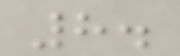8.
